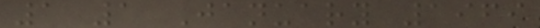1 1 January 1969
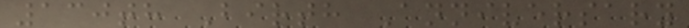130th Birth Anniversary
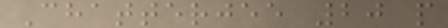Chatterjee 20 p
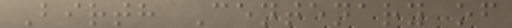Birth Centenary of
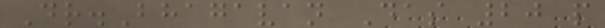Dr.Bhagavan Das 20 p
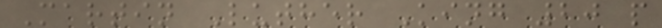Martin Luther King 20 p
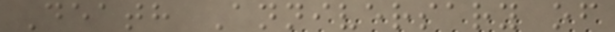Death Anniversary of
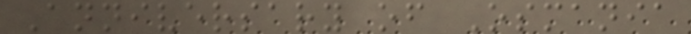Anniversary of Osmania
